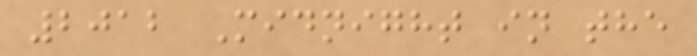2012 Midnight in the
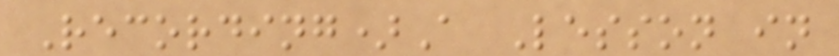Recording)A Lesson in
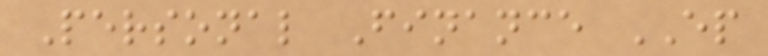Personal Finance EP
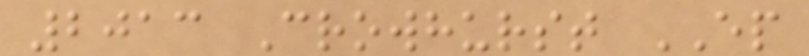2013 Crowhurst EP
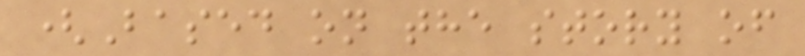(Based on the story of
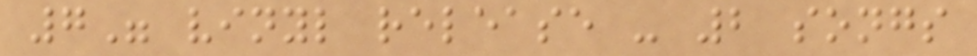7" vinyl release - 2 songs
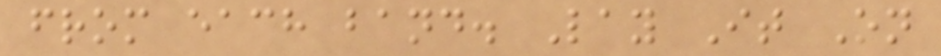from each band. Lay It On
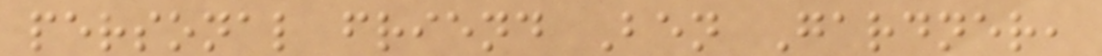personal friend Ben Gardner,
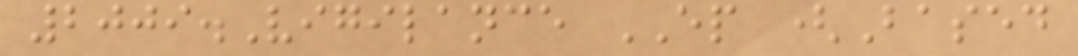2009.Vigilance EP (Based
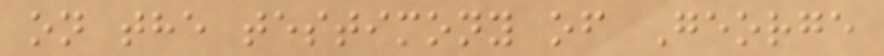on the testimony of George
